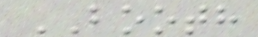BOOTH
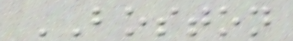BOSTON
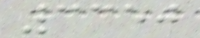3350
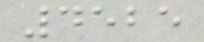4525
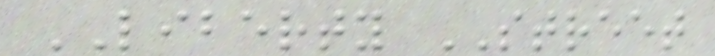LIBERTY STREET
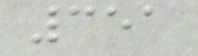351
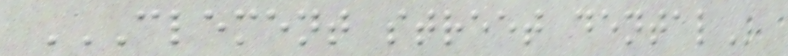CLEMENT STREET DENTAL
